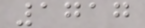1717
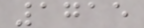1715
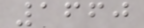1660
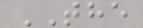THE
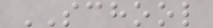SCHOOL
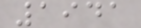1941
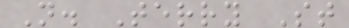N. Terry St
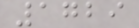1729
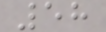58
